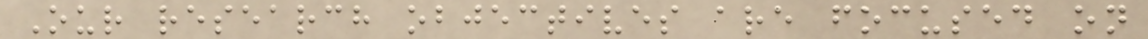Our research objectives are focused on
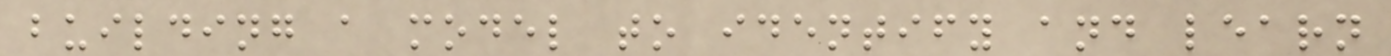building a model to identify and learn
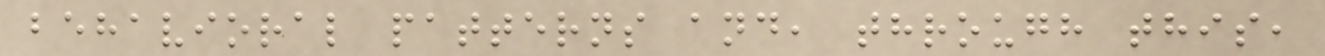behavioral patterns and, through this,
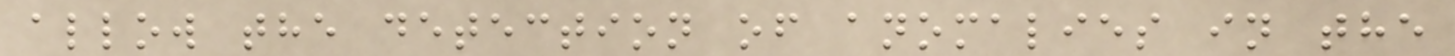allow the detection of anomalies in the
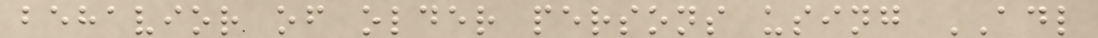behavior of older persons using ADL
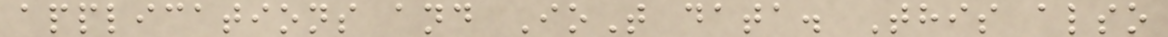applications and IoT data. This also
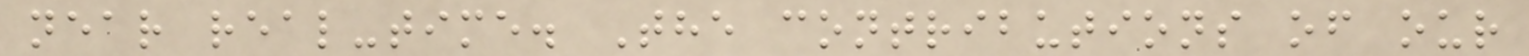near real-time. The contributions of our
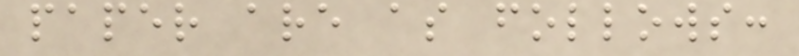paper are as follows:
